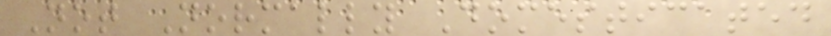Not Normally Domesticated
